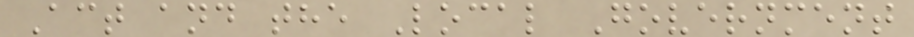Act and the Local Government
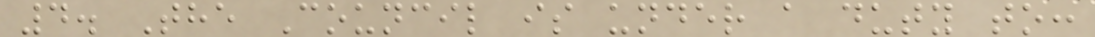4. The Council is under a duty to:
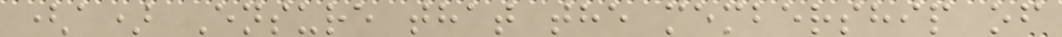(a) Ensure that the membership of
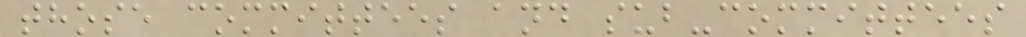those committees and sub-committees
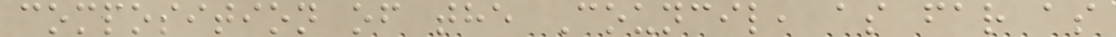composition of the Council, as far as
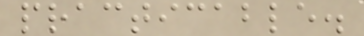practicable.
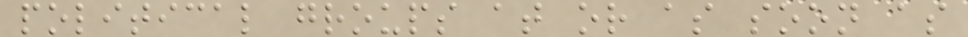political groups at or as soon as
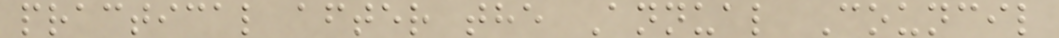practical after the Annual Council
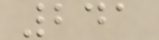241
